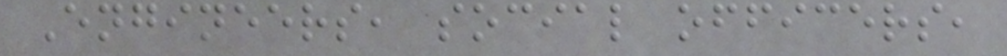Engineers, social officers,
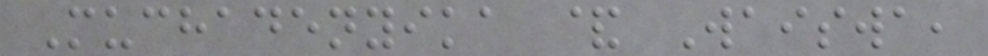Muchadenyika & Waiswa,
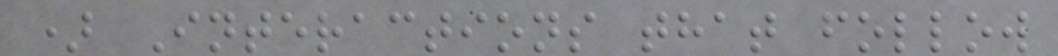) Interactions that follow
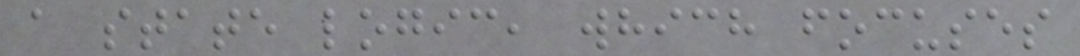a state logic, which focuses
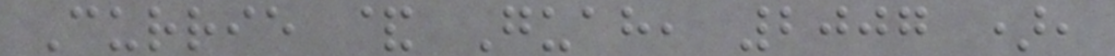Currie & Guah, 2007 ),
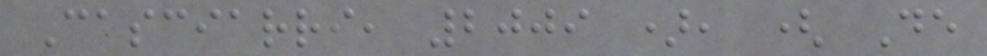Casciarri, 2009 ), ( De
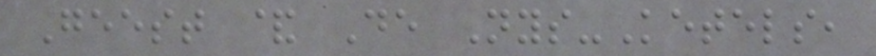Geest & De Nys-Ketels,
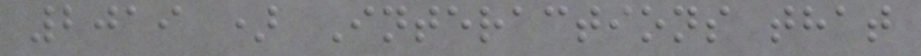2019 ) Interactions that
